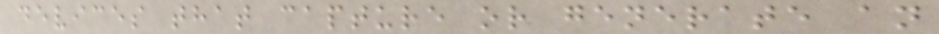devices that capture or generate an
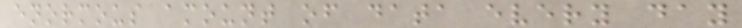enormous amount of data every day
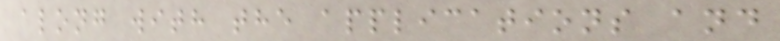along with the applications and
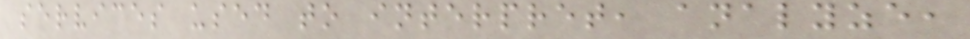services used to interpret, analyze,
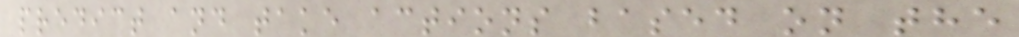predict and take actions based on the
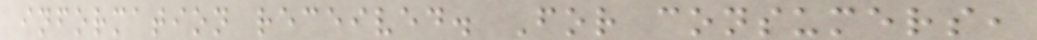information received. For consumers,
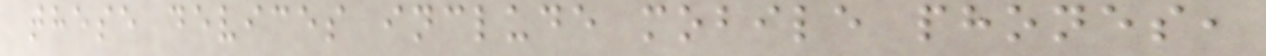these devices include mobile phones,
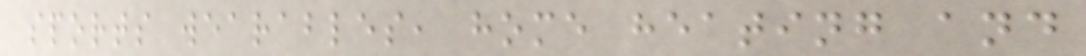sports wearables, home heating and
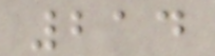214
